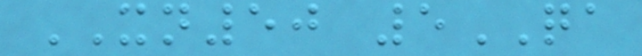XN50 5QA
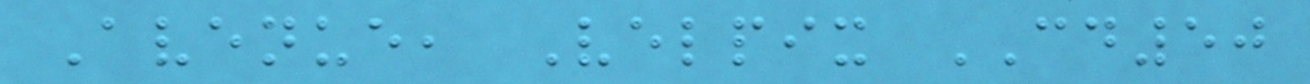Avenue, Velpix CD50
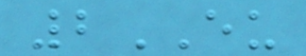2EU
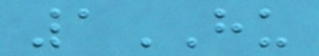1HU
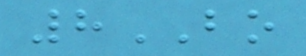8BO
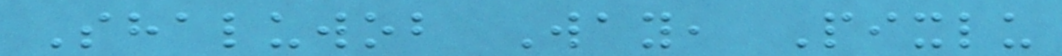Shaluwob Way, Pixlu
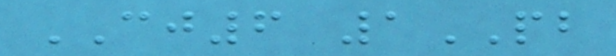CJ6 1PB
